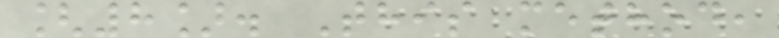[8]. This method,
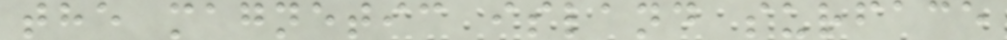the magnetic island surface
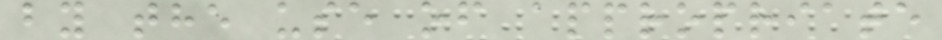by the use of appropriate
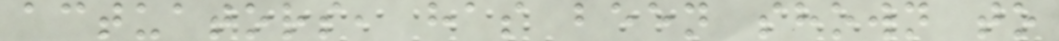actuators, has been shown to
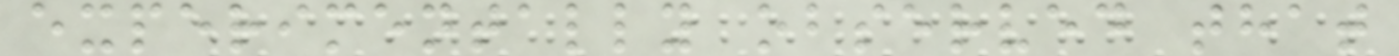experimentally observed that
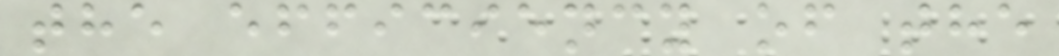the efficiency of the
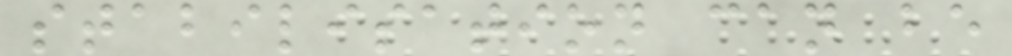stabilisation can be
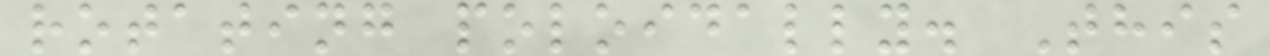rotating poloidally. This
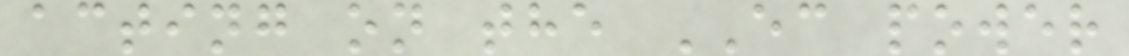acting on the EC power
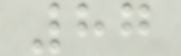87
